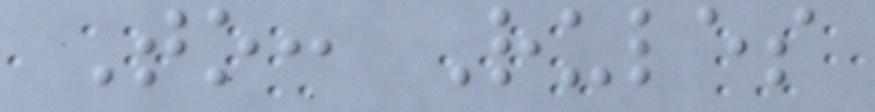To: Rules
